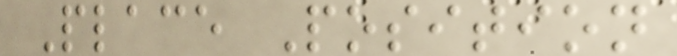Place Position
